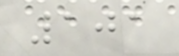101
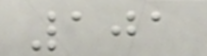101
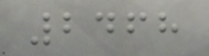2468
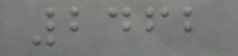2462
